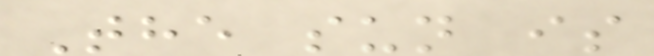The sun is
